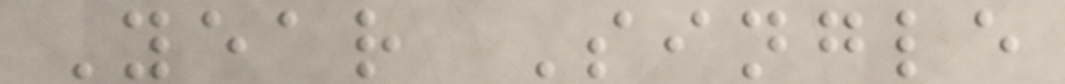Year Single
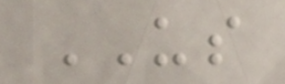US
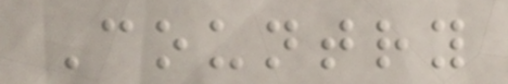Country
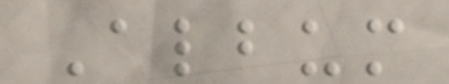Album
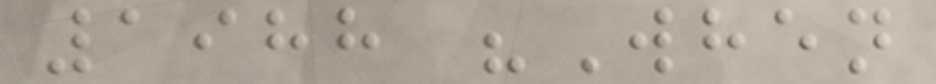1988 "When
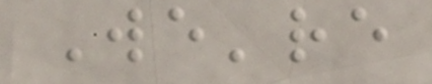We're
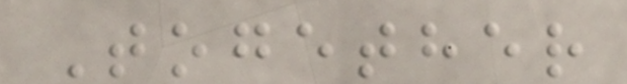Together
